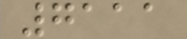7111
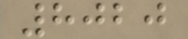8020
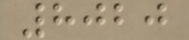8020
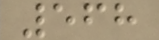568
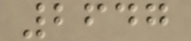2647
